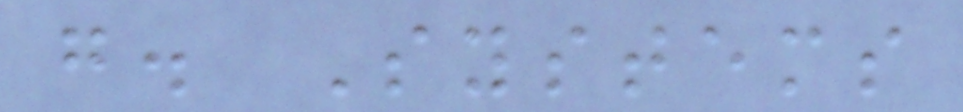g. Systems
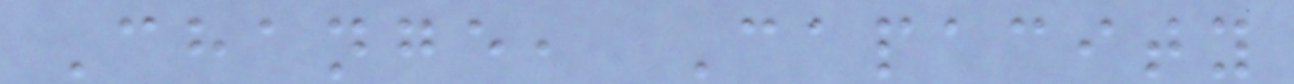Change, Capacity
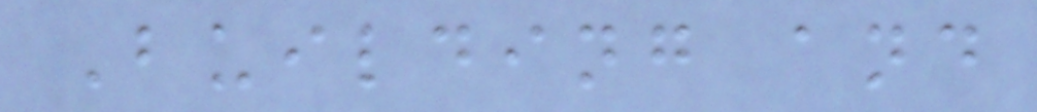Building and
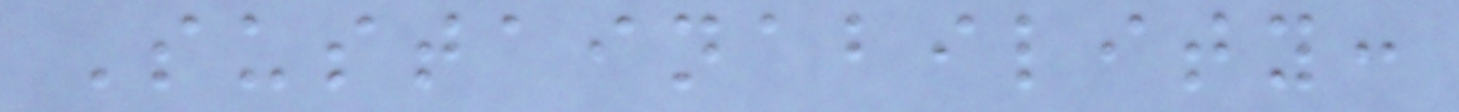Sustainability:
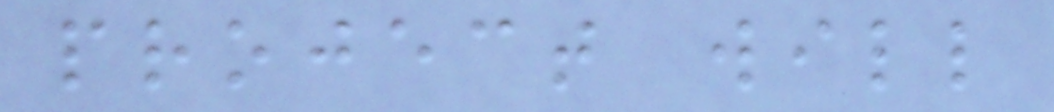project will
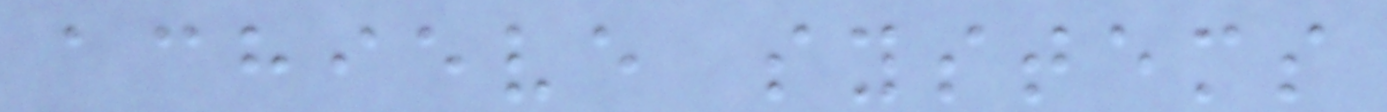achieve systems
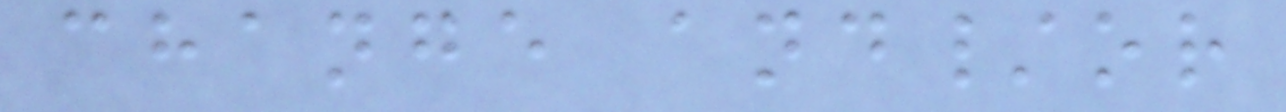change and/or
